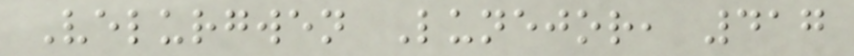Velurgwen Lunejor, 417
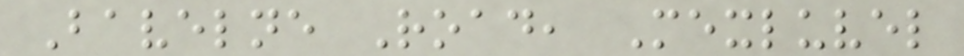Bavelne Road, Mexluvel
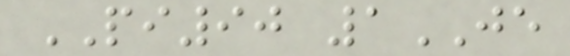PI90 1JE
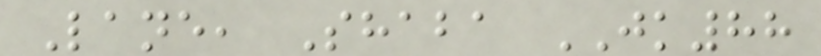Lane, Shaba JK88
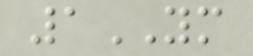1YM
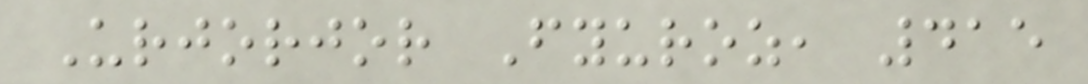Urjorjor Fyuroz, 415
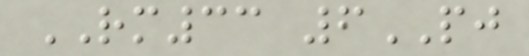RM33 6PJ
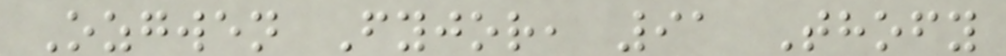Ozgwen Fyjor, 91 Thofy
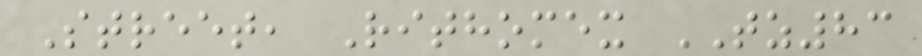Street, Rithomex TZ83
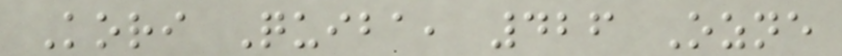Kori Quiba, 426 Ozne
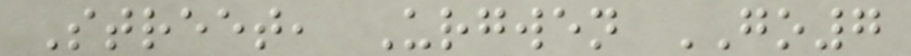Street, Urgwen GO7
